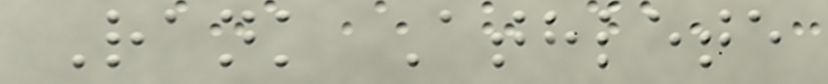Rank Athlete
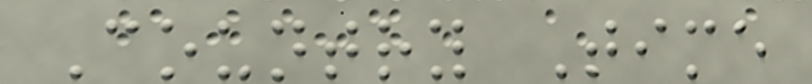Country Time
